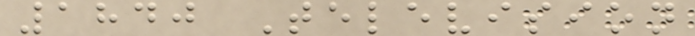1840 Television
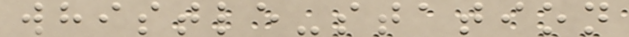whistle-station
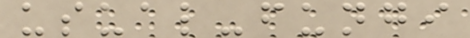usual-fungi
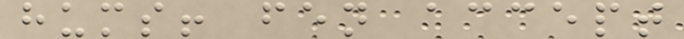hums! fen accept
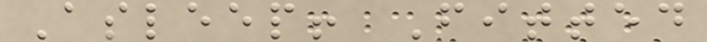Asleep! Fitted
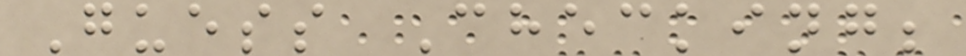Guess Checking;
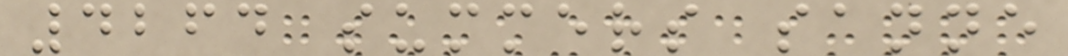4264 summers sanne
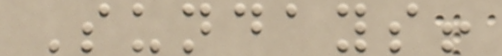Sundays!
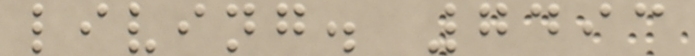living. 7493
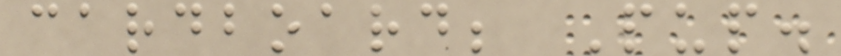cardboard; Pup.
